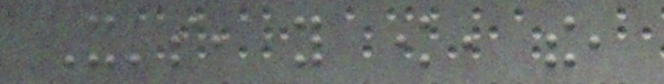It's, you know, the,
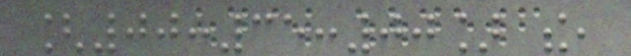[00:35:00] the,
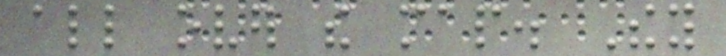all over the map. They
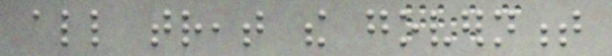all treat the government
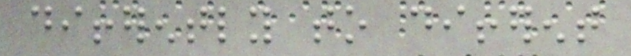differently to different
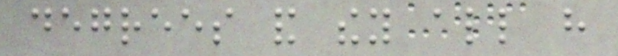degrees and they all have
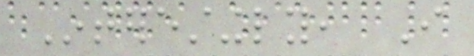Interestingly, I
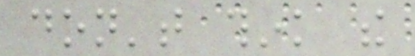don't think the
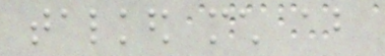talked much about
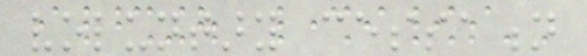voluntary cessation
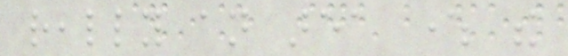really an area where the
